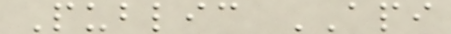Public API
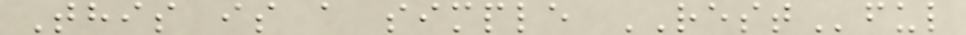This is a simple RESTful
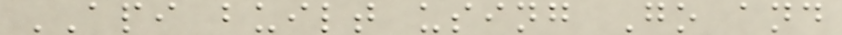API built using Go and
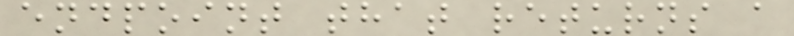endpoint that returns a
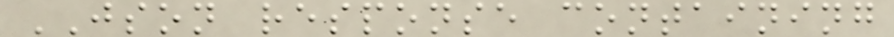JSON response containing
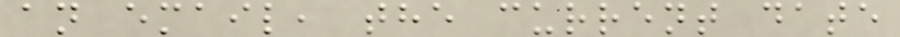an email, the current date
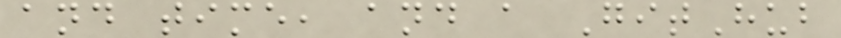and time, and a GitHub
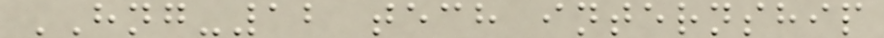HNG-12 tech internship
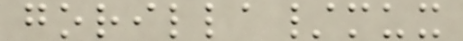gorilla/mux
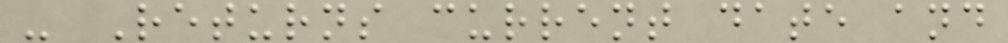- Returns current date and
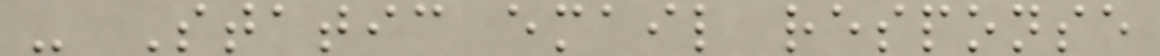- Static email response
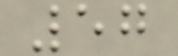57
